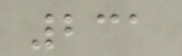231
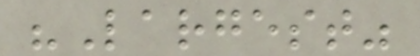"Largest"
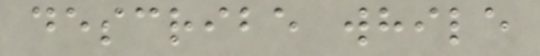describe while
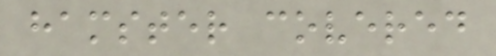hamster covered
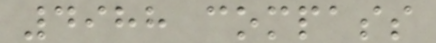4988 compass
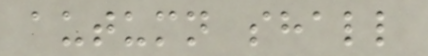autumn shall
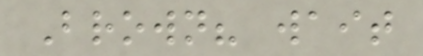Brown? wait
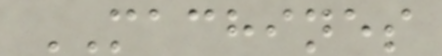MACHINES
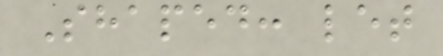Shaped: let
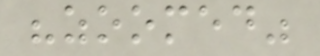"zoomed"
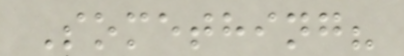Something?
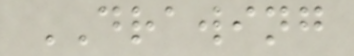DRAWING
